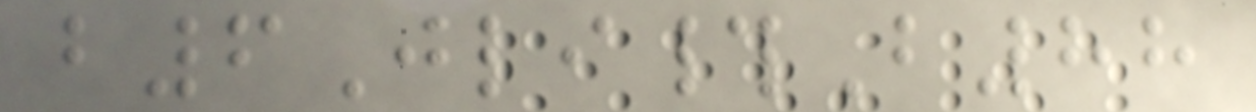b6Jli#B88
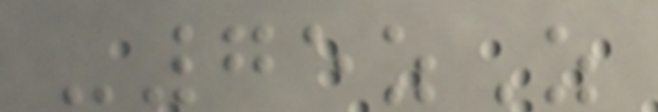-75zZ
